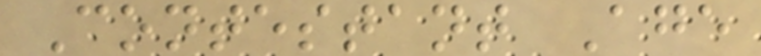Contestant Age
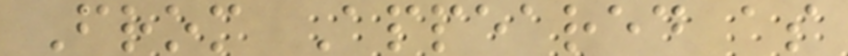From Appeared as
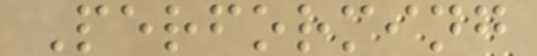Performing
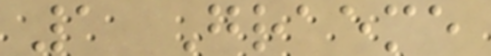1 Graeme
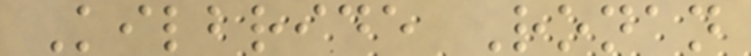Kilbride Ronan
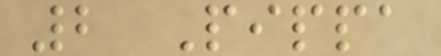2 Pippa
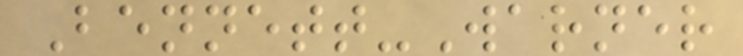Bennett-Warner
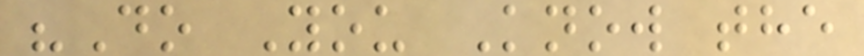"Do You Know the
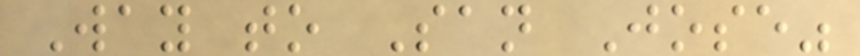Way to San Jose"
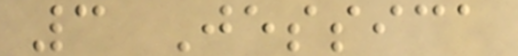3 Jessica
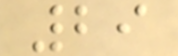29
